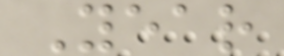Year
